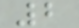2
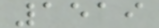1519
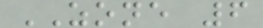ZONE 6
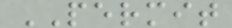PERMIT
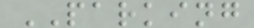PARKING
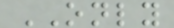ONLY
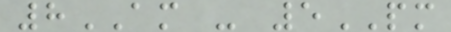8AM - 5PM
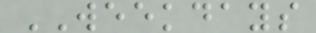WEEKDAYS
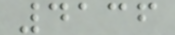4136
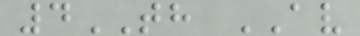4TH AV
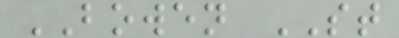BOWEN ST
